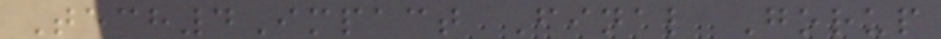Tech4Impact Final Gorup
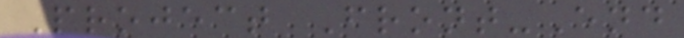Project Front-End
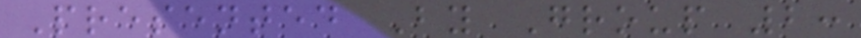Presented By Group 2:
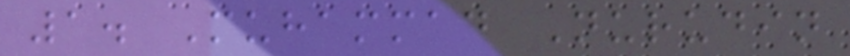1. Muhammad Nurudin
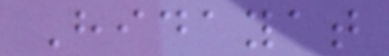Hidayat
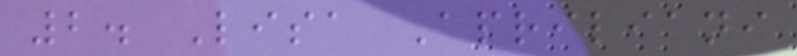2. Lisa Apriliani
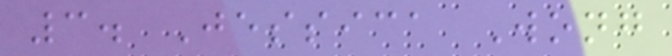3. Jessica Wong
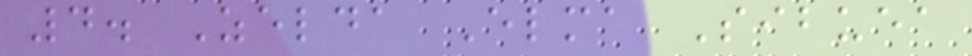4. Zelda Elma Sibuea
